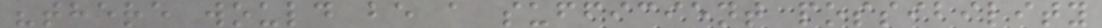"there would be a sufficient possibility
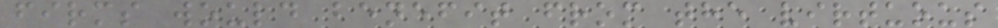firms would benefit from the virtuous
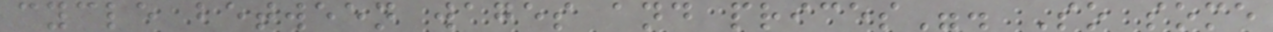cycle between wages and prices". So some
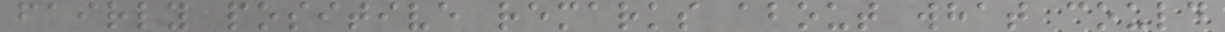fairly positive remarks about what could
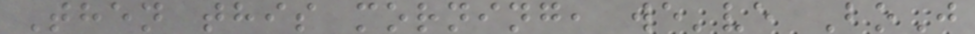Then this morning, we've BoJ
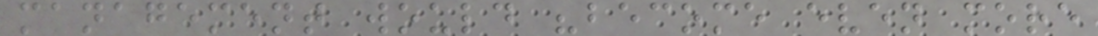management would "become even more
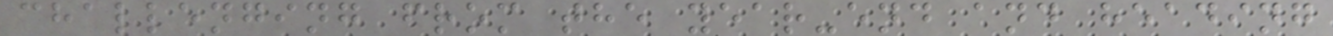challenging from the year-end and heading
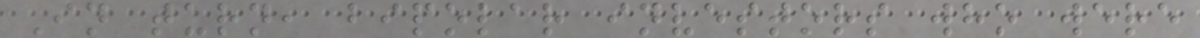In turn, bipolar investors who were
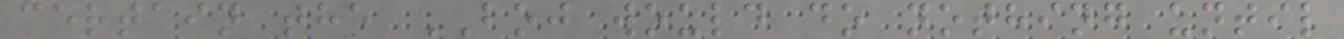certain the BOJ would do nothing until
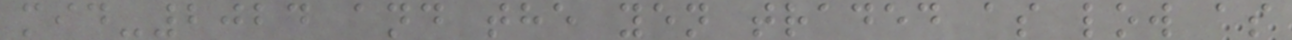mid-2024 and the yen traded as low as
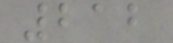212
